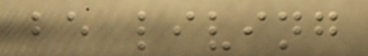be living
